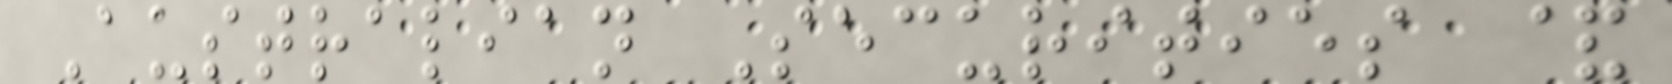Australian Securities &
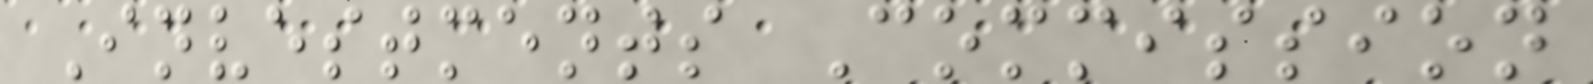Investments Commission
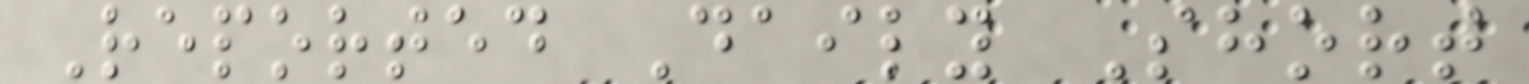Reported Daily Short
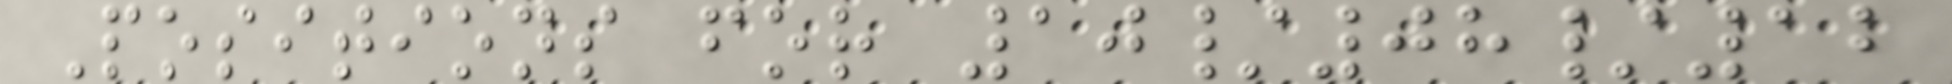Positions for 10/08/12
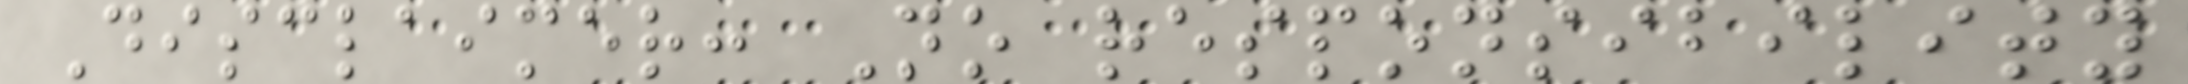Disclaimer: No responsibility
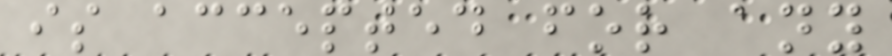is accepted for any
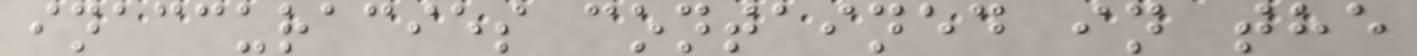inaccuracies contained in the
